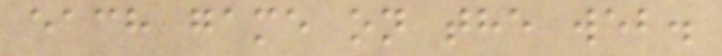each game on the web.
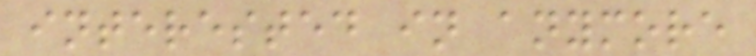interested in anymore
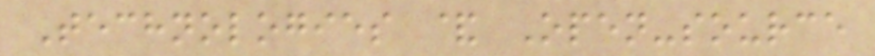Technologies & Open-source
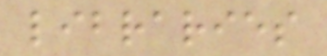libraries
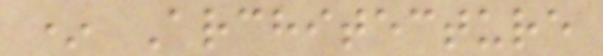* Architecture
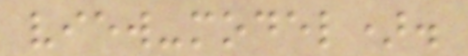view-model).
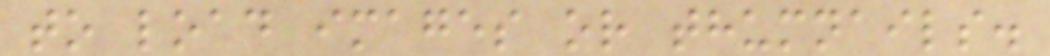to load images or thumnails.
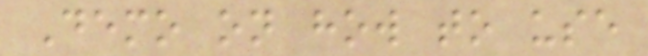Demo on how to use
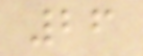26
